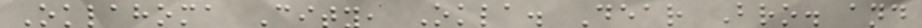Oklahoma City, Okla. Dear Bro. and
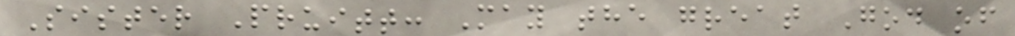Sister Pruitt: May the great God of
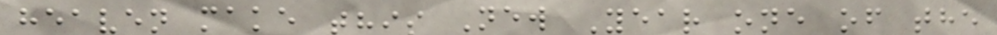heaven make this New Year one of the
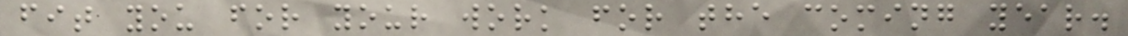fit you for your work for the coming year.
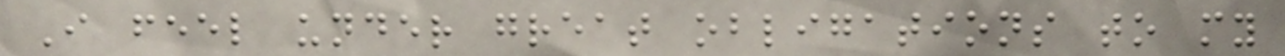I feel under great obligations to my
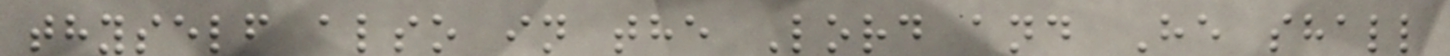thyself also in the Lord and He shall
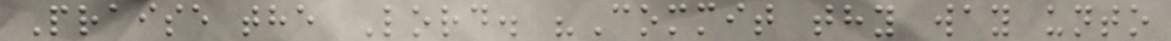Praise the Lord. "Commit thy way unto
